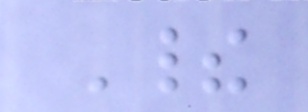Their
